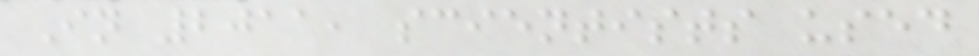In 2011, scientists used
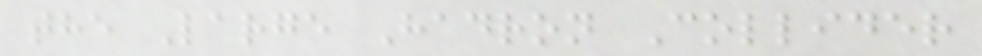the Large Hadron Collider
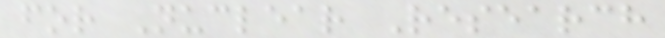for Nuclear Research
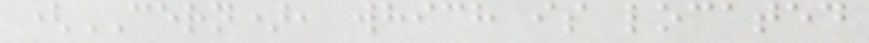(CERN), which is located
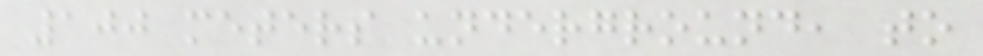100 meters underground, to
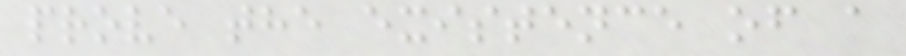prove the existence of a
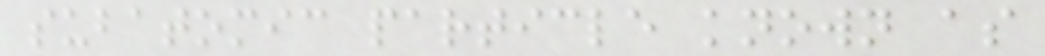subatomic particle known as
